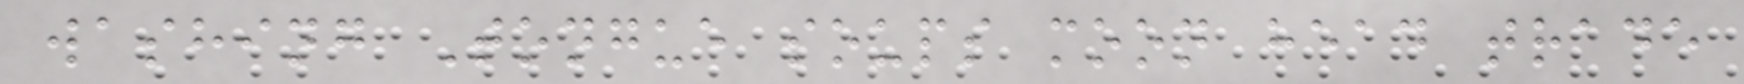washing Tongue soups moon head trade
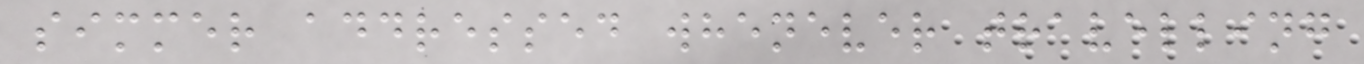simmer addressed whenever travelling
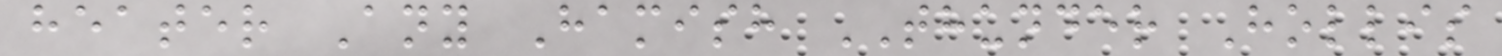heater Any Hamish THUNDER Hollis
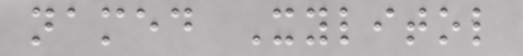named Xylitol
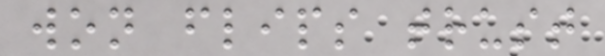won flips trust
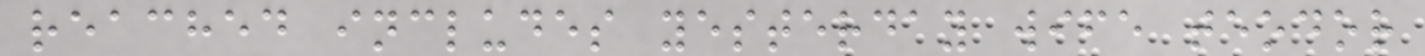reached includes yesterday wife teodor
